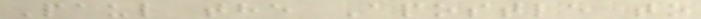Paul the Apostle to
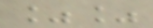%%
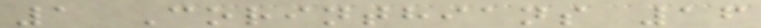1 Corinthians 16
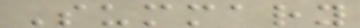Summary
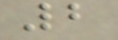2
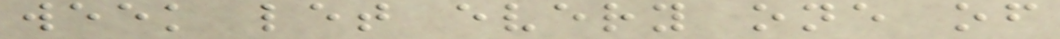week let every one of
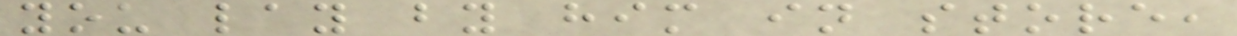you lay by him in store,
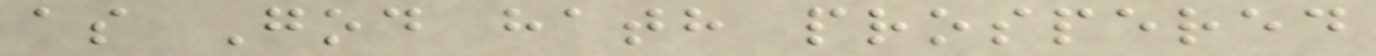as God hath prospered
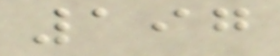197
